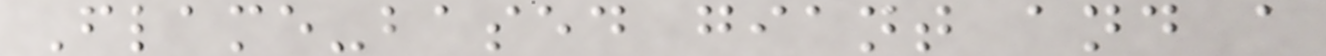Flame-based giant and a
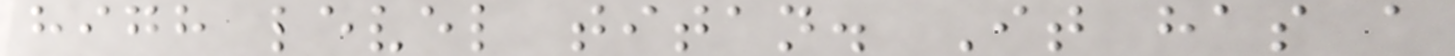high level titan. It has a
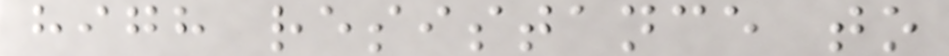high resistance to
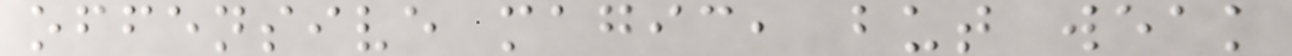offensive magic, but weak
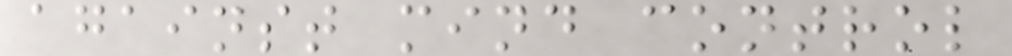against mind control
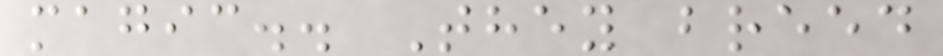magic.. They breed
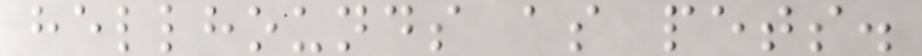hellhounds as pets.
